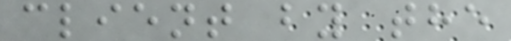client by the
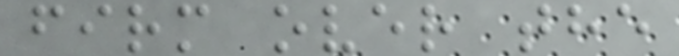firm over the
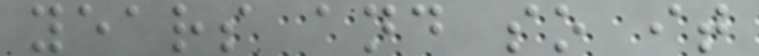years and so it
